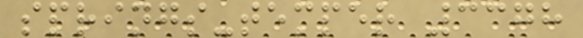springs-temper 3378
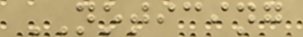NOTICING
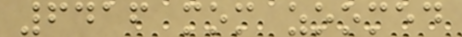6416 mom zoomed
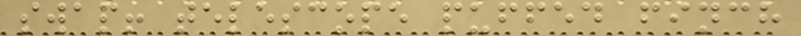swap! telescope puffed finch
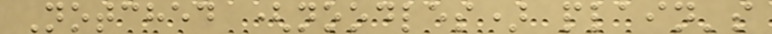Notched (noodles) plain's
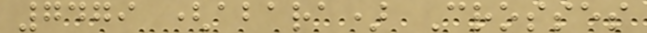7479 (abara) Crosses
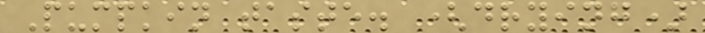Pumpkin taste. (drying)
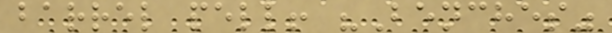barrel pell! "Benches"
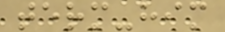term-him
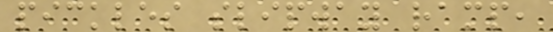pickles slipway ramp,
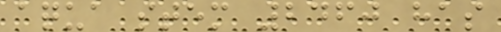aqua stem 2460 has
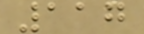117
